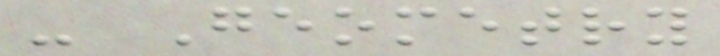- Geometry
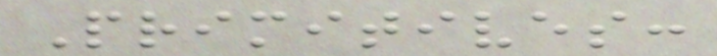Primitives:
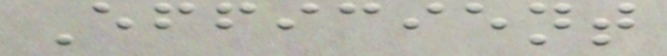Efficient
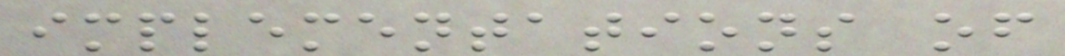implementations of
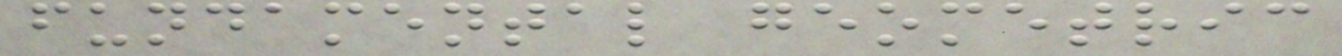fundamental geometric
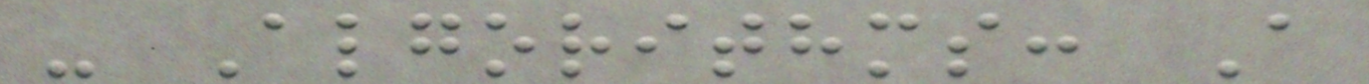- Algorithms: A
